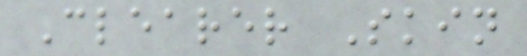Clearer Skin
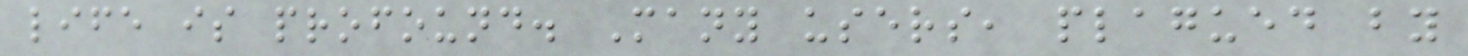life is profound. Many users, plagued by
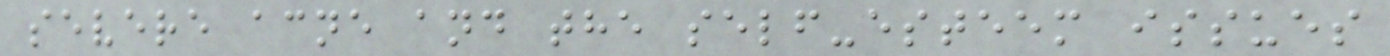severe acne and the self-esteem issues
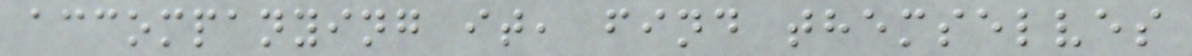accompanying it, find themselves
